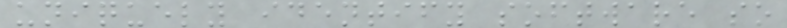uniquely identify software so
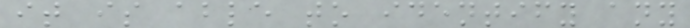it is able to identify any
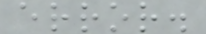error.
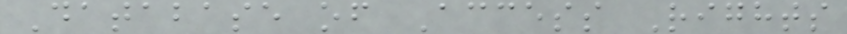Database of Access Rights
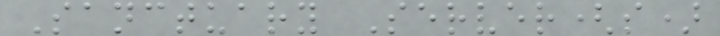Sanctuary Server(s)
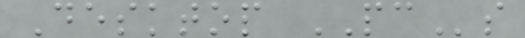Desktop PCs
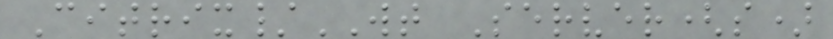Citrix/WT Server(s)
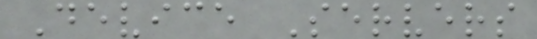Device Servers
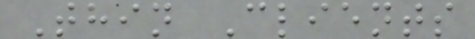Thin Clients
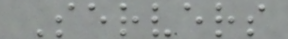Servers
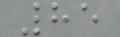85
